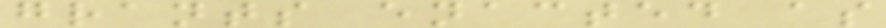grants enacted as
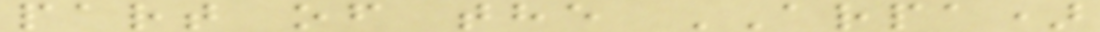part of the ARPA)
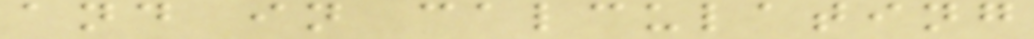and in calculating
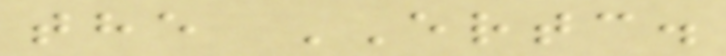the ERTC.
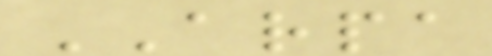ARPA
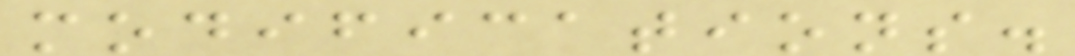modifications.
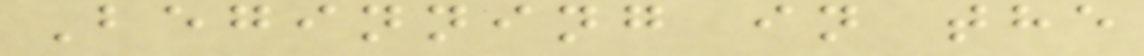Beginning in the
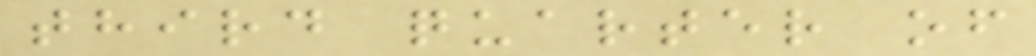third quarter of
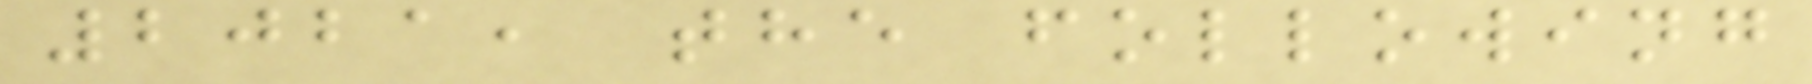2021, the following
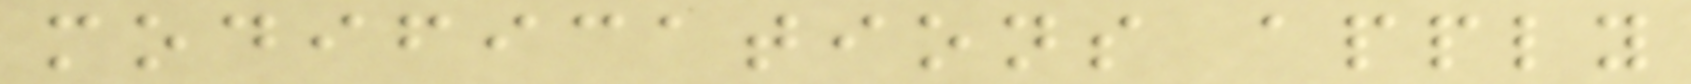modifications apply
